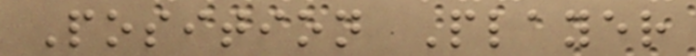Position Player
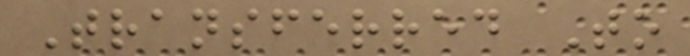Transferred To
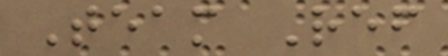Team Ref
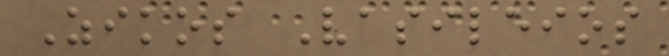Zikos Vasileios
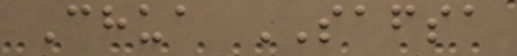Chua SAFSA
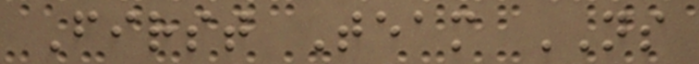First Team NS
